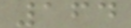164
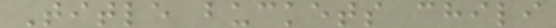Title buckets chili
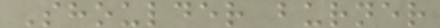Shoulder burner
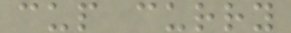cup curry
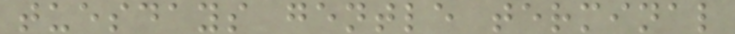tuesdays gentle terminal
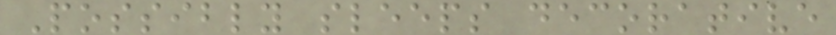Possibly sleeps decorative
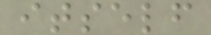itself
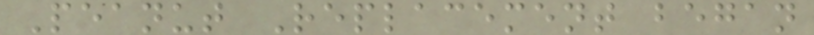Peanut Replacement began
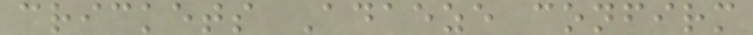crickets Adaeze confirm
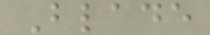Blade
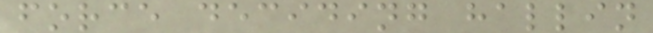force deciding hallin
